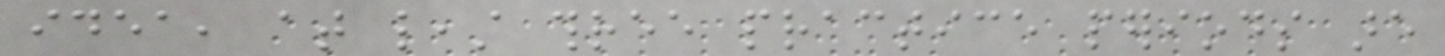idea, at least three practice periods are
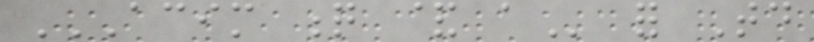ACIM Q & A for Today
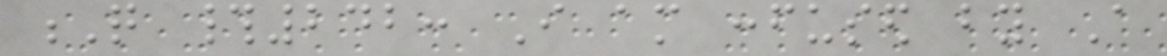Q #242: I am confused by A
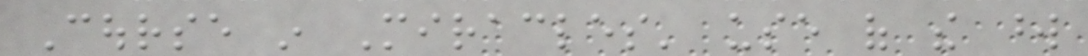Course in Miracles' use of the word
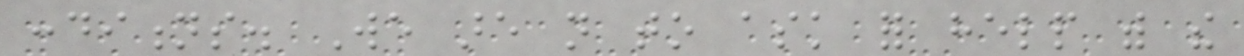conditions. We are not to ask for help with the
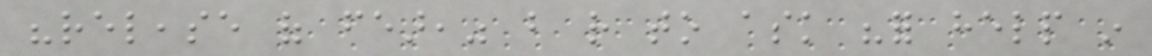"release of fear," but rather to ask "for help in
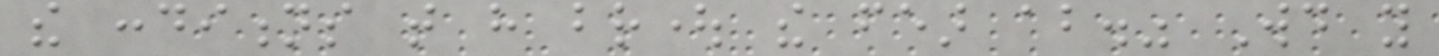the conditions that have brought the fear about." Would you
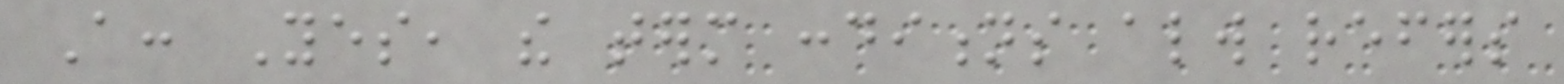A: Yes, the term conditions always refers
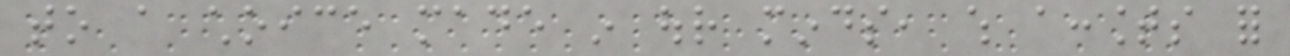to a choice made in our minds, which accounts for
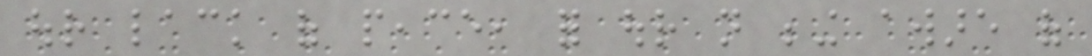our lack of peace, for our not being aware of
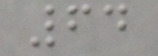64
